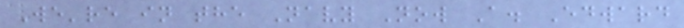We're in the Navy Now A. Edward
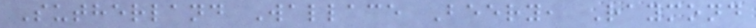Sutherland Wallace Beery, Raymond
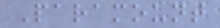Paramount
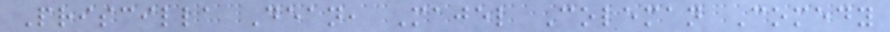Priscilla Dean, Majel Coleman Comedy
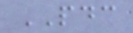PDC
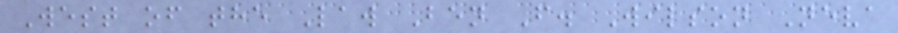West of the Law Ben F. Wilson Neva
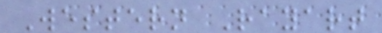Western Rayart
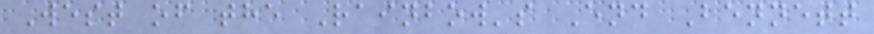West of the Rainbow's End Bennett
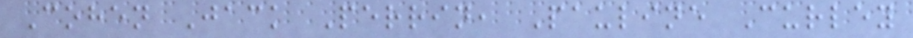Cohen Jack Perrin, Pauline Curley
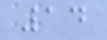14
